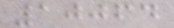10064
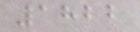1822
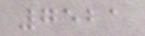7521
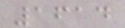1614
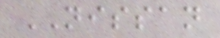NISSAN
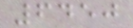6450
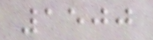1500
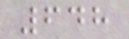648
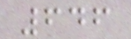646
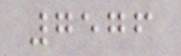7576
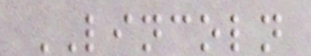LINCOLN
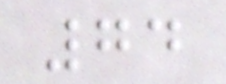74
